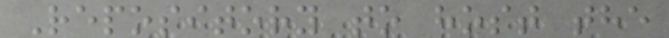Repository to host the
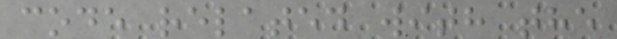code related with the
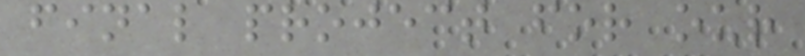final project for our
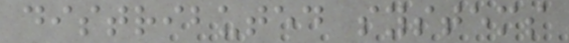distributed systems
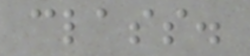class.
